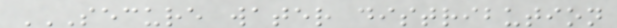SECURE WATER DISTRIBUTION
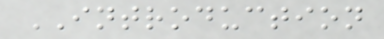INTRODUCTION
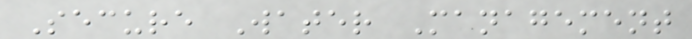Secure Water Management
